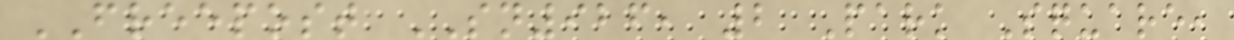FREEPOST SN926, 2 Park Square,
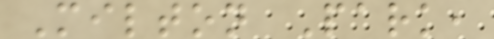Milton Park,
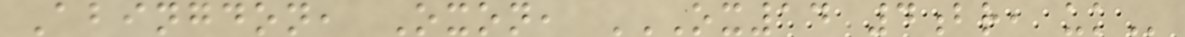Abingdon, Oxon, OX14 4BR, UK
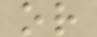or
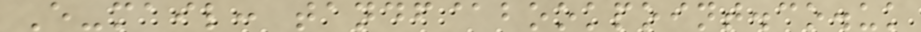E-mail: tandf@bookpoint.co.uk
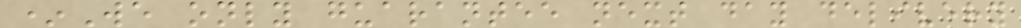*We only guarantee next day delivery
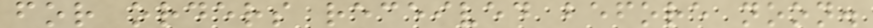for orders received before noon.
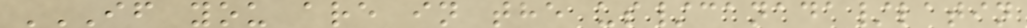IF YOU ARE IN THE US/CANADA/LATIN
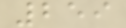259
